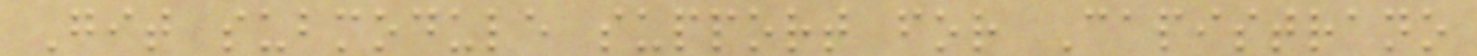Git submodule support for Capistrano
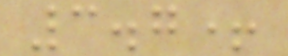3.7+
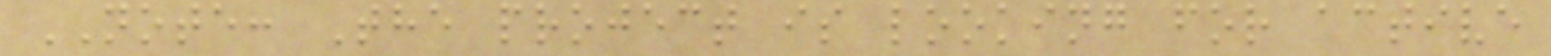NOTE: The project is looking for active
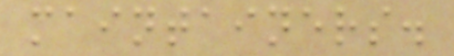maintainers.
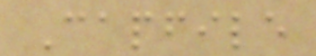Capfile
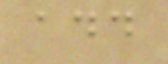add
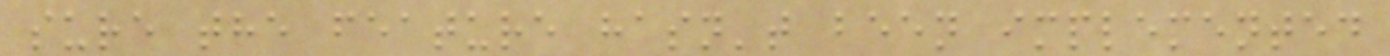sure the feature hasn't been implemented
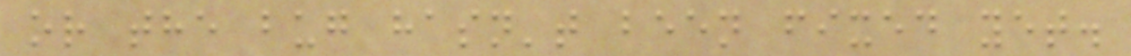or the bug hasn't been fixed yet.
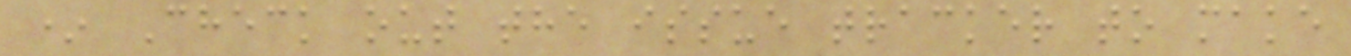* Check out the issue tracker to make
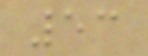53
